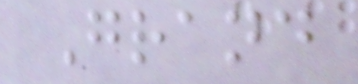Grand
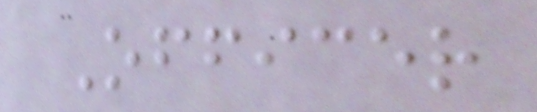Officer
